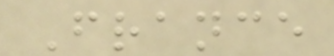France
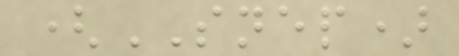(SNEP)
